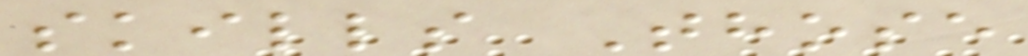skills Those
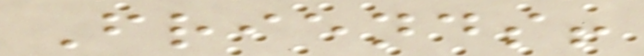Friends!
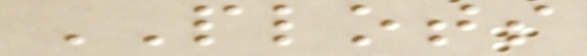PLOTS
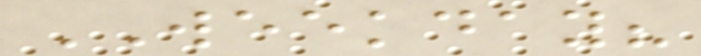WEEKDAY?
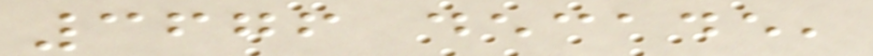3676 decade,
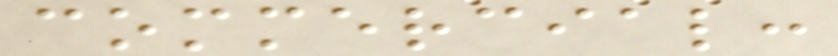commercial:
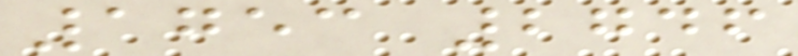1753 2746
